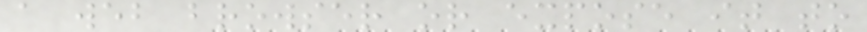a web browser or expose it to
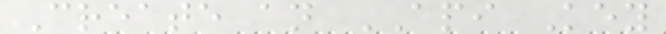Create an API Key
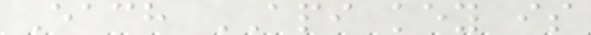Each API key is
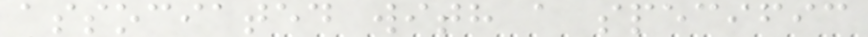associated with a specific
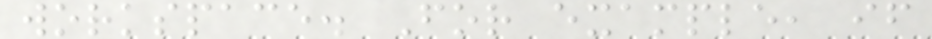workspace. For example, if
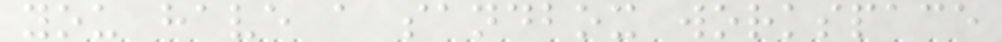you have a sandbox workspace
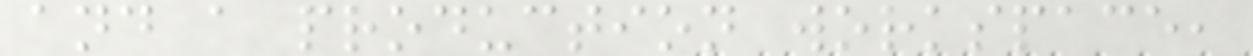and a production workspace,
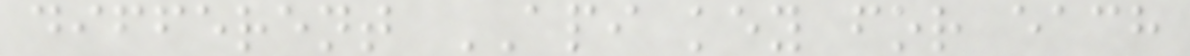different API key for each
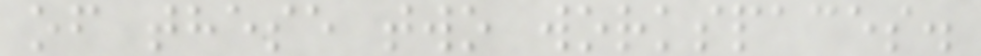of these two workspaces.
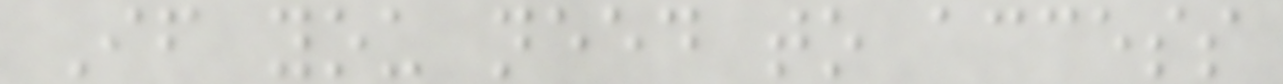If you need to access
